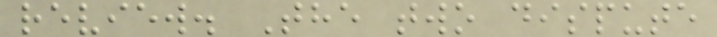review. The two dispute
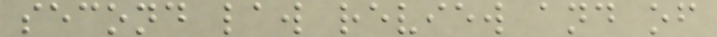second law review and of
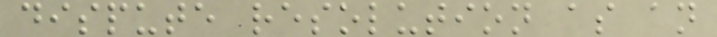dispute resolution as an
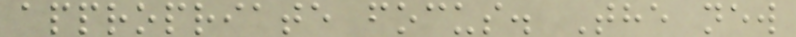appropriate focus. The new
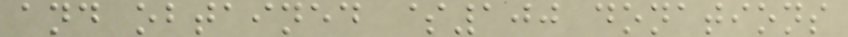and obtained $100 donations
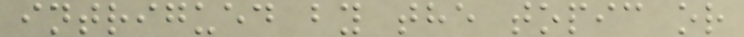intrigued by the topic or
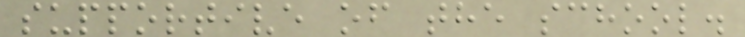supportive of the school.
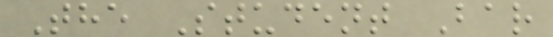The Student Bar
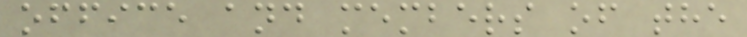office and members of the
